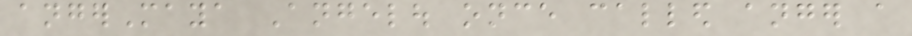angerMaya Angelou once called anger a
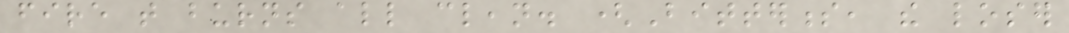fire that burns all clean. (Bitterness, the loser
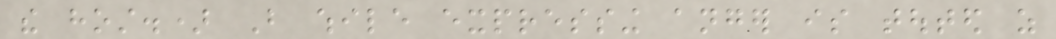the host.) But while expressing anger is touted as
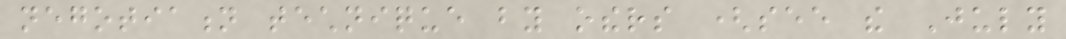negotiation technique by others (see the July
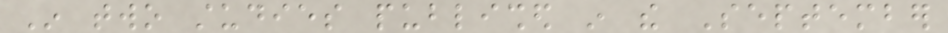In two studies published in the September
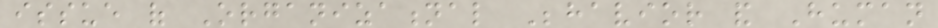issue of Organizational Behavior and Human
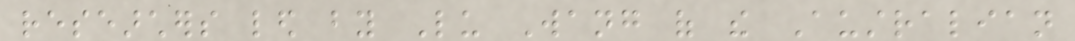researchers led by Lu Wang of the Australian
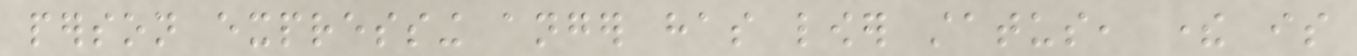person expressing anger has lower status, there is
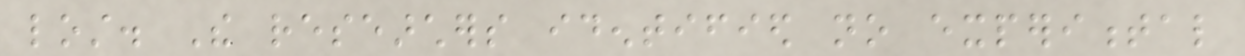lost. The researchers identified no experimental
